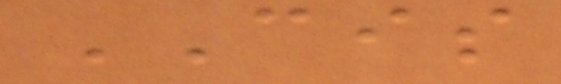CIS
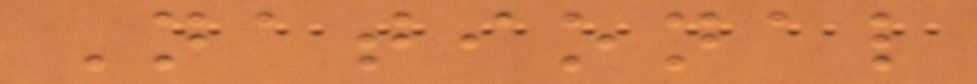National
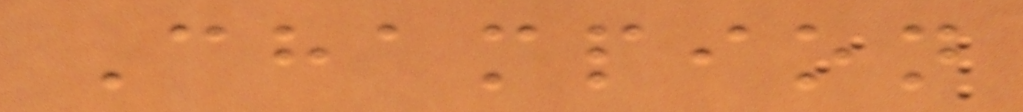Champion
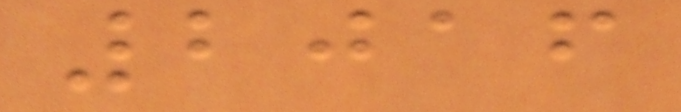2016
